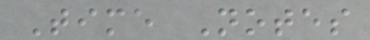Time Notes
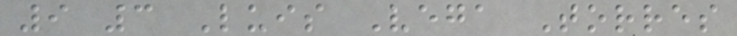9 3 Luis Vega Torres
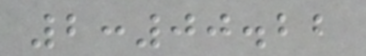2:00.22
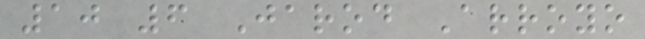10 6 Jarod Arroyo
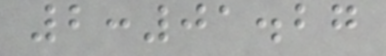2:01.27
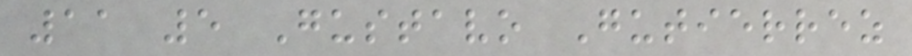11 5 Gustavo Gutierrez
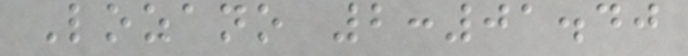Lozano 2:01.40
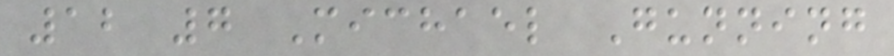12 7 Michael Gunning
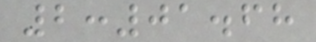2:01.68
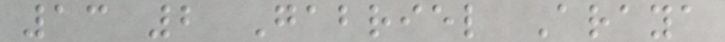13 2 Gabriel Araya
